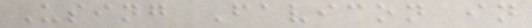Using Favicon in
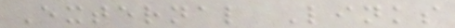External Links
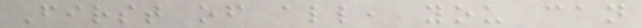First of all, you can
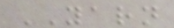YARN
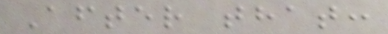After that:
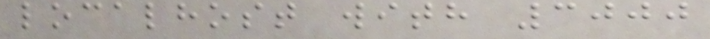localhost with 3000
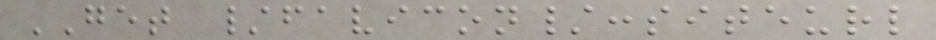GET /favicon/:siteurl
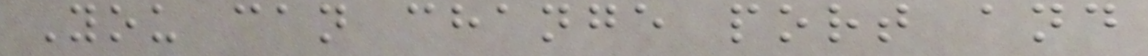You can change port and
